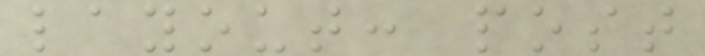layout: post
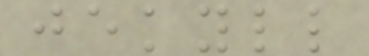jekyll
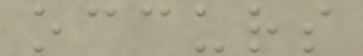occurs
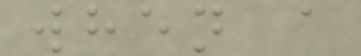when a
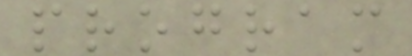program
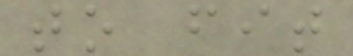to fit
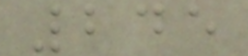245
